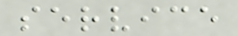service
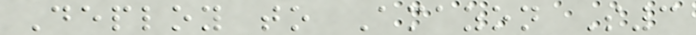Deploy to Amazon S3
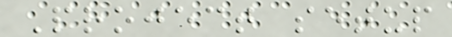Project setup
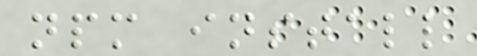npm install
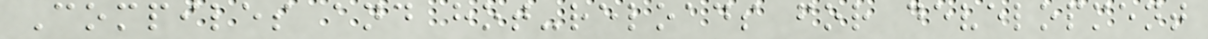Compiles and hot-reloads for development
